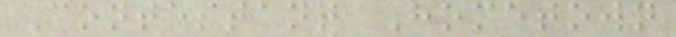Contestant Hometown
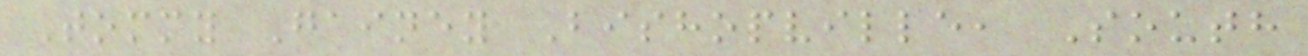Tommy Gainey Bishopville, South
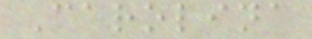Carolina
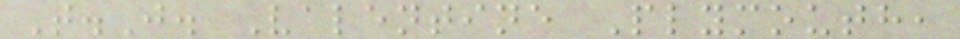T.J. Valentine Plymouth,
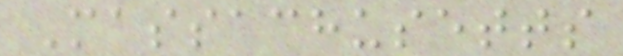Massachusetts
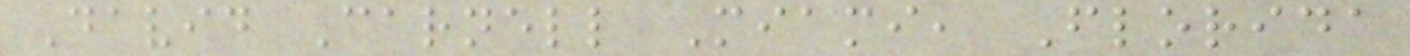David Carnell Miami, Florida
